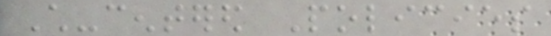Child-centered Policies
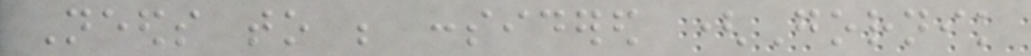Needs to be considered (Gornik
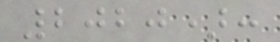2020):
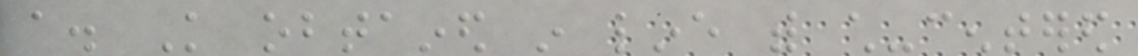a. Knowledge obtained in line with child-centered
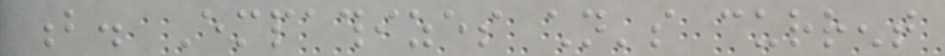b. Empathizes children's current
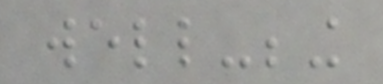well-being
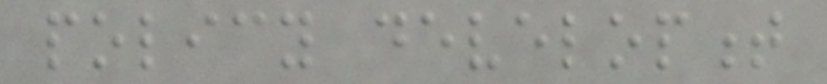policy development
